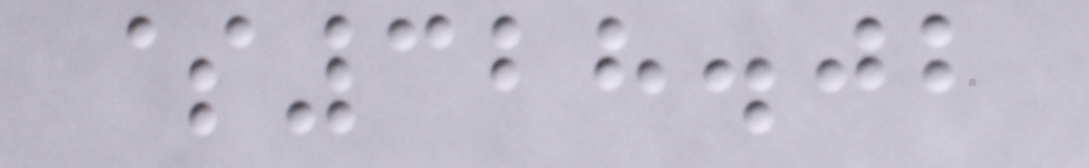$328.02
